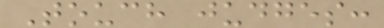Touch judges:
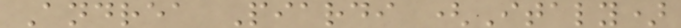Andrea Piardi (Italy)
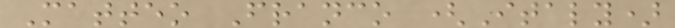Matteo Franco (Italy)
